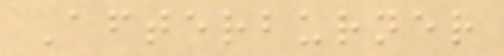Afterburner
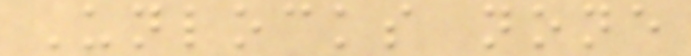Unlocks none
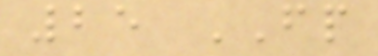25 FP
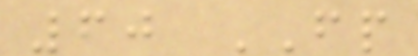60 FP
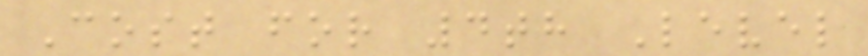Cost for 4th Level
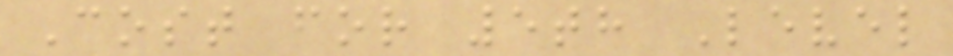Cost for 5th Level
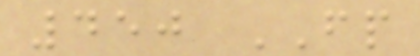450 FP
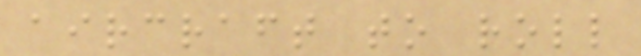aircraft to roll
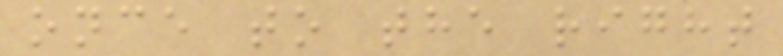once to the right
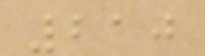210
